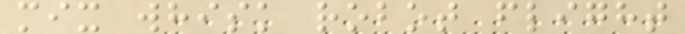mix whisk robot flight
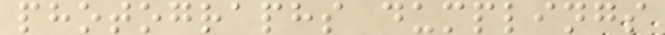photographs dumplings
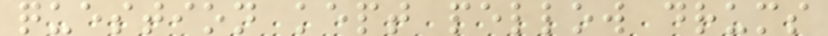question kept pellow drums
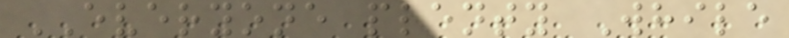EVERYONE plenty While
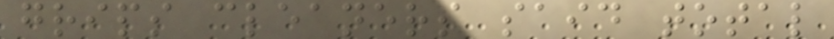grips cleaners said total
